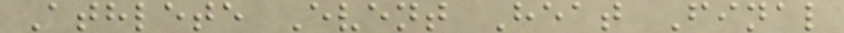Athlete Event Heat Final
